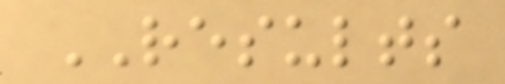RESULTS
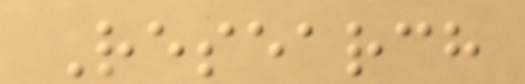Research
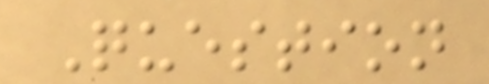Question
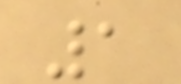1
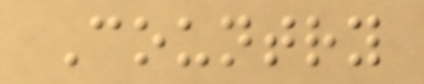Country
